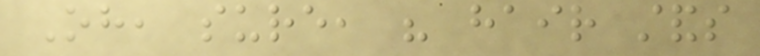Oh, sure, his hair stands
